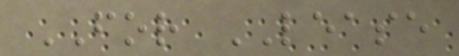FOR LEASE
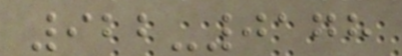922-0178
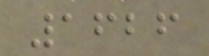1626
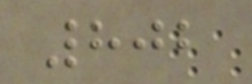802
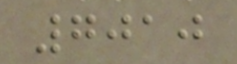7010
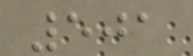501
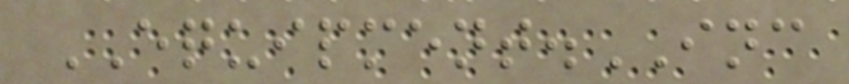EQUIPMENT.INC
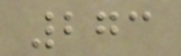273
